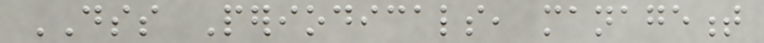DSS Periodicals, management
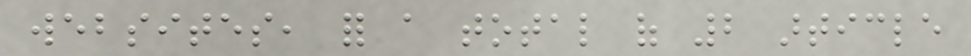websites, for a total of 2 article
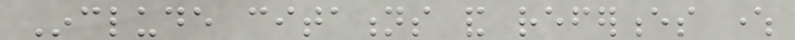Include citations and references where
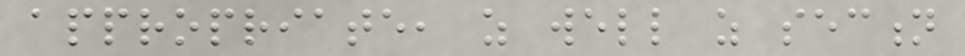appropriate, as well as section
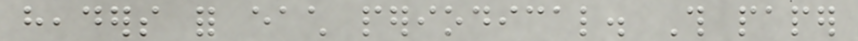headers for each periodical. This paper
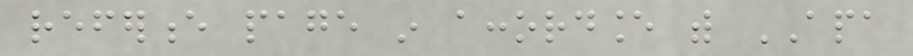reference page in accordance with APA
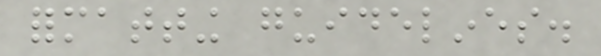formatting guidelines.
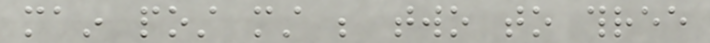main post must be two to three
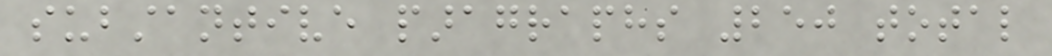substantive paragraphs 250 total
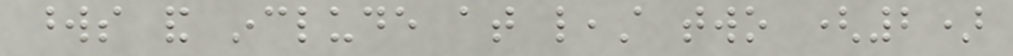words and include at least two (2)
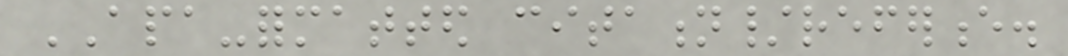APA-formatted citation/reference.
